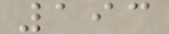193
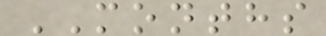MONTHS
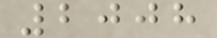2008
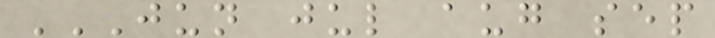JUN JUL AUG SEP
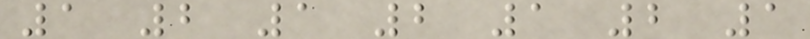1 2 1 2 1 2 1
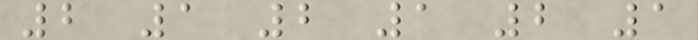2 1 2 1 2 1
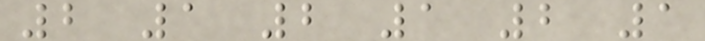2 1 2 1 2 1
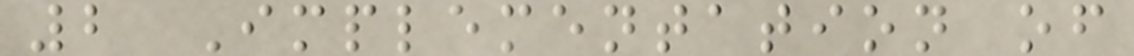2 Implementation of
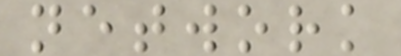network
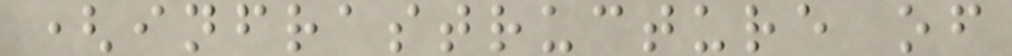(infrastructure of
